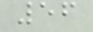56
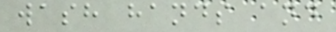wash hands and
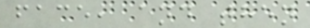face, and then
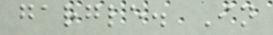gargle. In
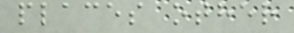places other
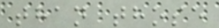than those
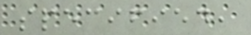specified,
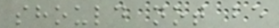should not be
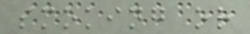smoking or
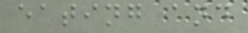eating and
